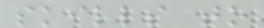skills to
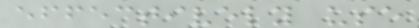effectively use
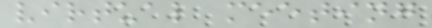virtual meeting
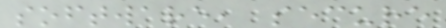software, secure
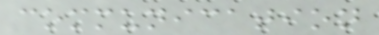communication
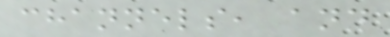channels, and
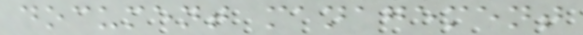document management
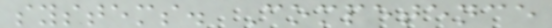systems. Competence
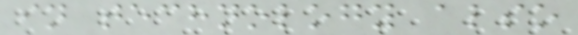in technology also
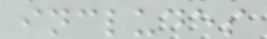includes
